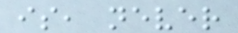is, never
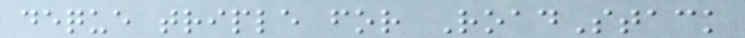deque triple for RoadStack
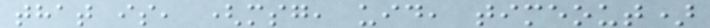that is, (msg, uid, timeout)
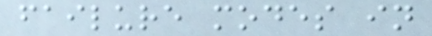failure modes in
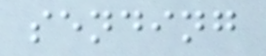sending
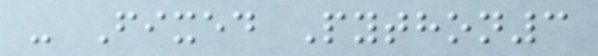- Fixed Python3
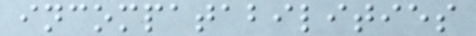incompatabilities
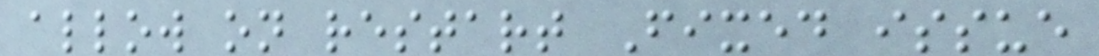allow on restart Fixed issue
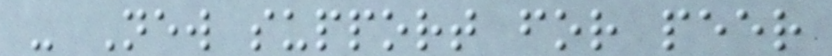- New support for peer
